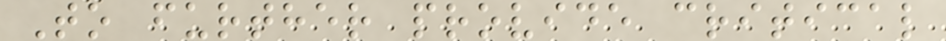To further provide critical
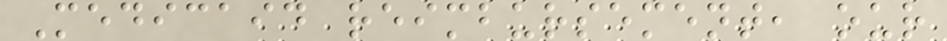Medicaid reimbursement, our
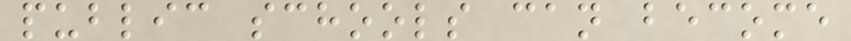public schools can become
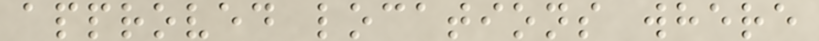approved locations where
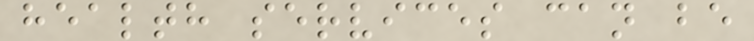health services can be
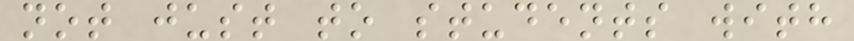not just to students with
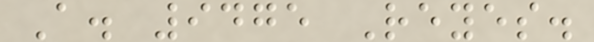A. 9475 Reyes.
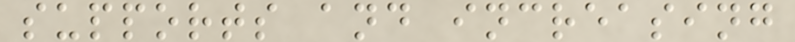supports and increasing
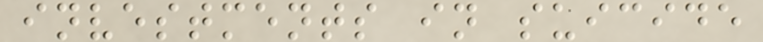investments in suicide
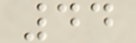44
